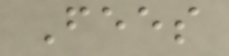Fees
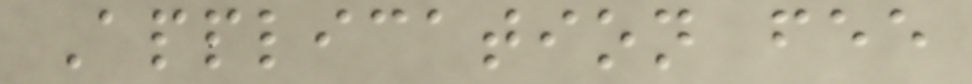Application fee
